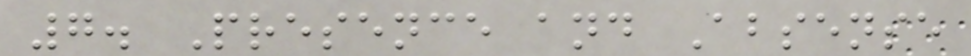7. Presence and Absense
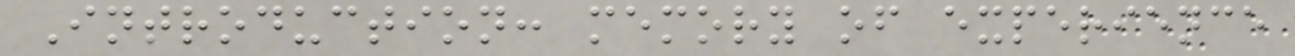Introduction: memory of experience
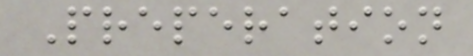Preperation
